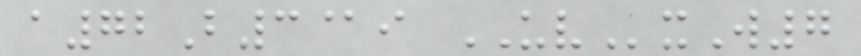a72B3@i UVxW7
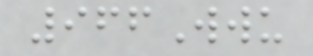966Wwu
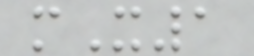mX1
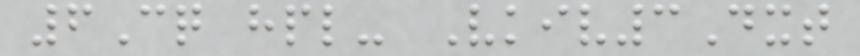6Cq hpl- Vkiv3Dxt
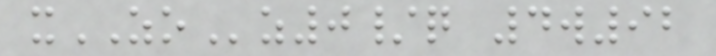xZOz0/q 4w92
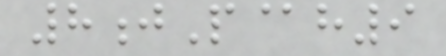8jP@h9
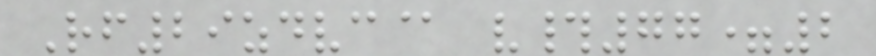Rf29zdvc@ v#77=2
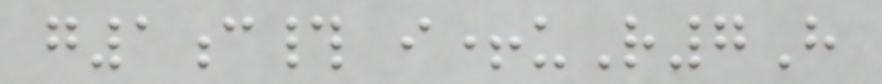g1c# i+uR7H
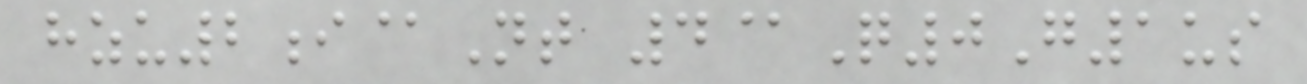hzu2i@Nt 4@Q0G1us
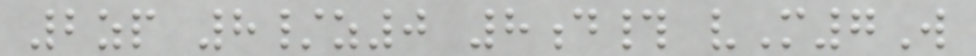2zp 8/z0 8d# vM7W
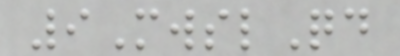9MwslQd
